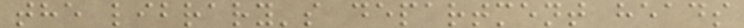the library's department heads
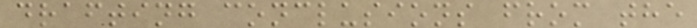drafting conclusions from the
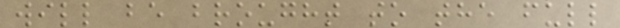will be brought to the full
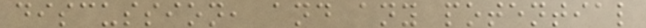discussion, and any potential
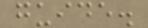guide.
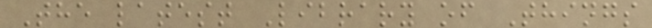The latest Library of Things
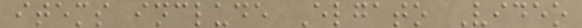items include Elgato Video
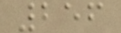256
